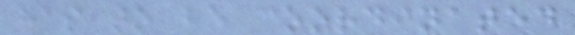has to be coordinated
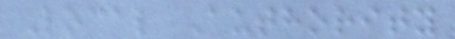Local Authority
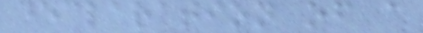declaration of a
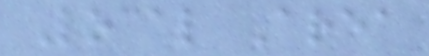Local Area
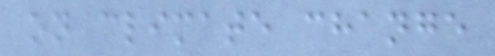on climate change
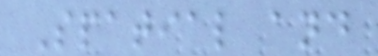Spatial and
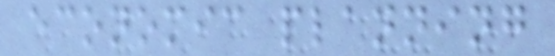economic planning
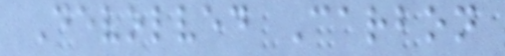Devolved Carbon
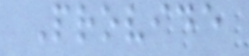Provide
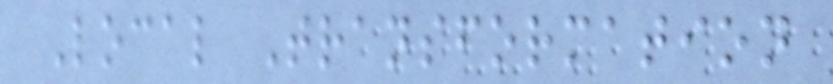Local Transformation
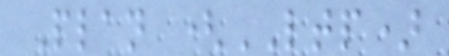Plan (LTP)
